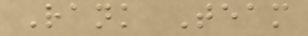Rank Team
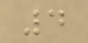4
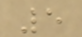5
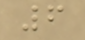6
